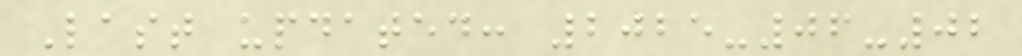Last updated: 2025-06-02
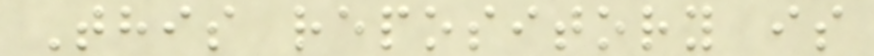This repository is
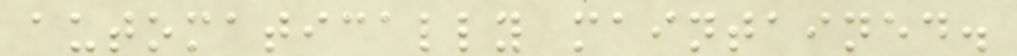automatically maintained.
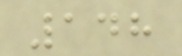148
